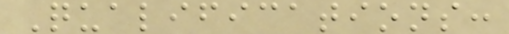Qualifications:
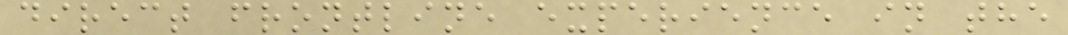direct frontline experience in the
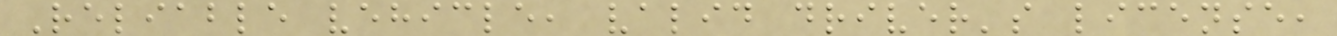Reliable vehicle, valid driver's license,
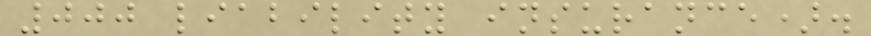000 liability insurance).
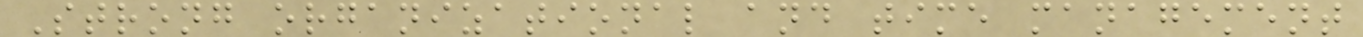Strong organizational and time management
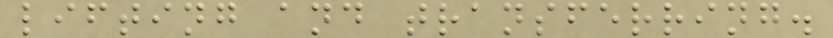lifting and transferring.
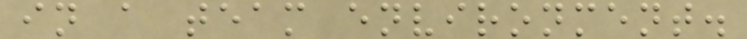in a team environment.
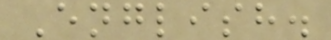English.
